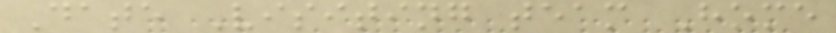Date Visiting team Home
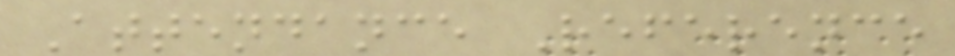Attendance Reference
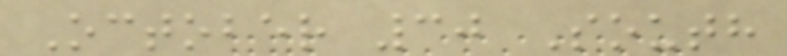October 30 South
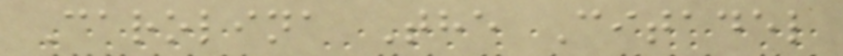Carolina The Citadel
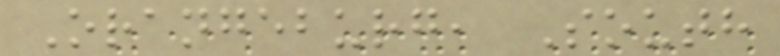Orangeburg, South
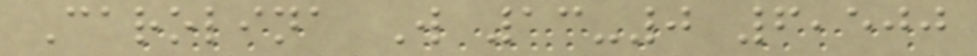Carolina W 13-0 6,500
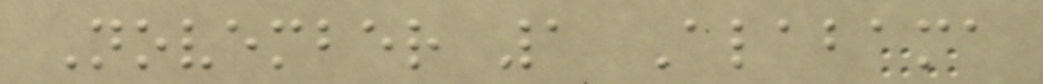November 1 Alabama
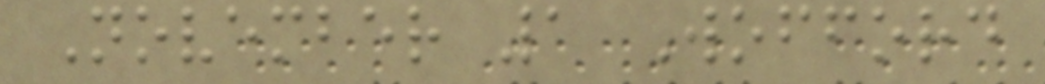November 1 Wofford
